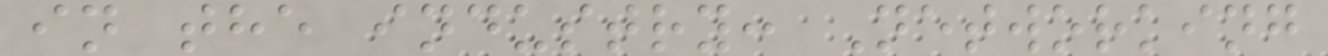in the industry: Networking
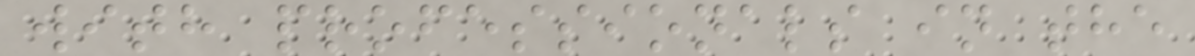with professionals in the
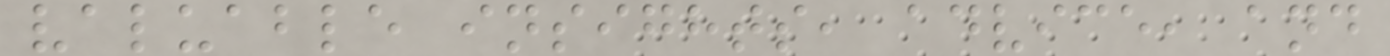valuable insights, advice, and
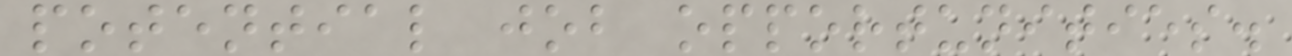potential job opportunities.
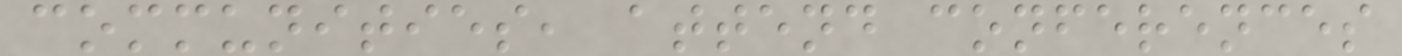communities, attend conferences
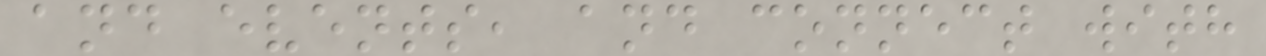and events, and connect with
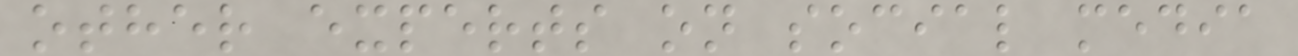other experts on social media
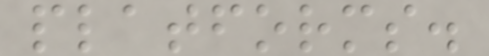platforms.
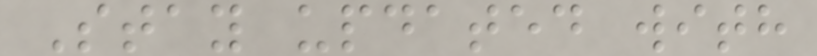Stay updated with
